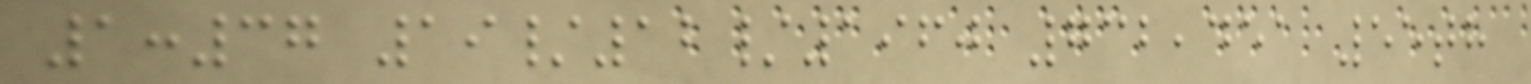1:37 19/12/1960 732,451 55th
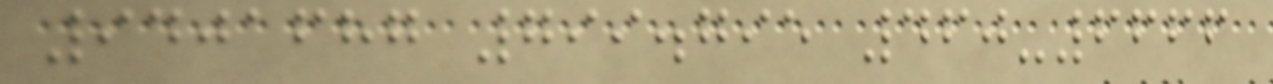9401687 799.795 460-6666
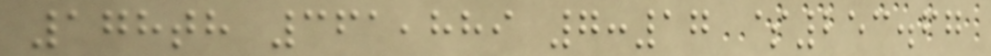178th 361,889 7:17 $253.67
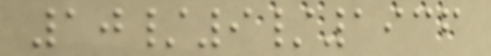10/9/1936
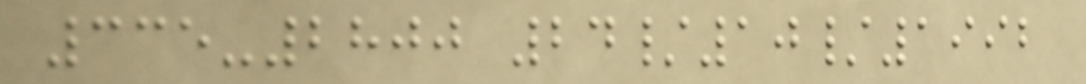335-2800 24/10/1992
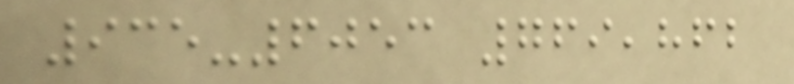935-6053 769,862
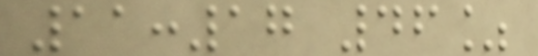11:17 46%
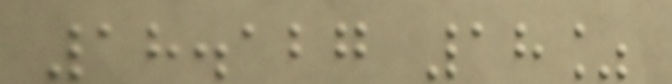18.127 18%
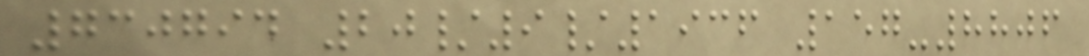730794 20/9/1936 157-8806
